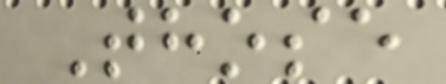Those
